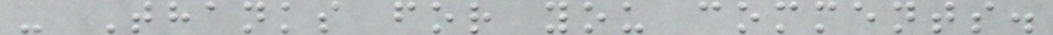- Thanks for you comments.
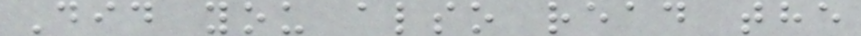Did you also read the
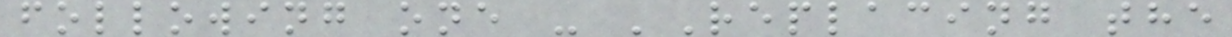following one - 'Replacing the
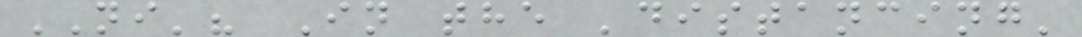NI'? In the 'distancing'
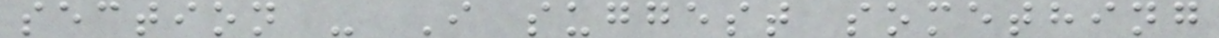section - I suggest something
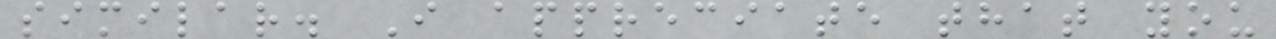similar. I appreciate that you
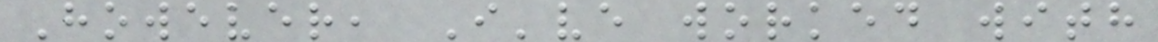However, I've worked with
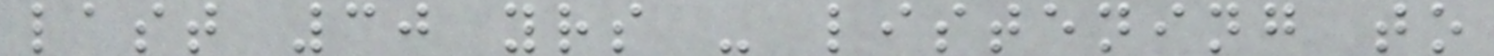last 30 yrs - listening to
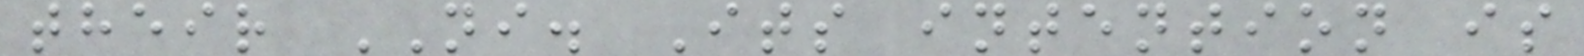their NI. Its intention is
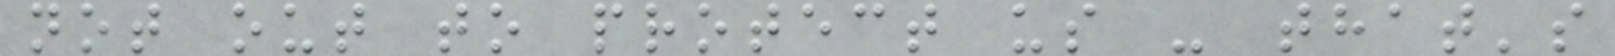not out to protect us - that's
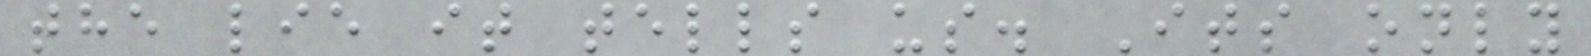the lie it tells us. Its only
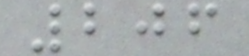206
